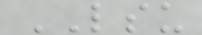LSU
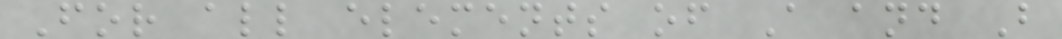For all elements of A and B
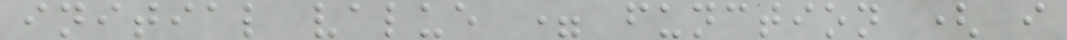initial value = function ( i
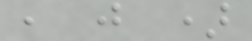, j )
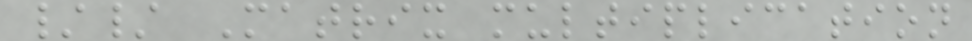// Matrix multiplication
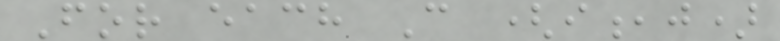For each C (i,j)
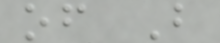of B
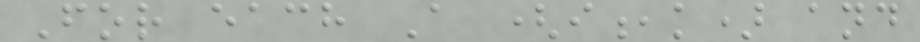For each A (i,k) and
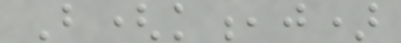B(k,j)
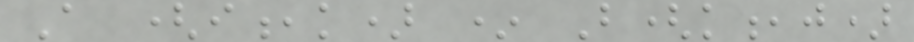A (i,k) * B(k,j)
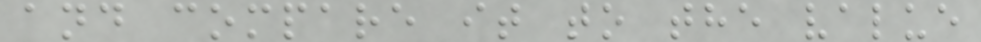and compare it to the value
